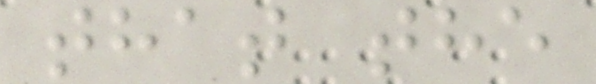that the
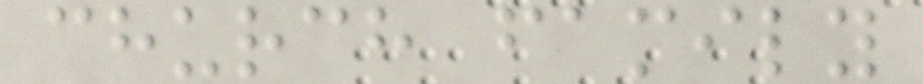church family
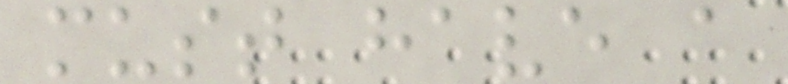must have a
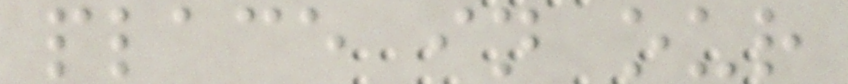place in our
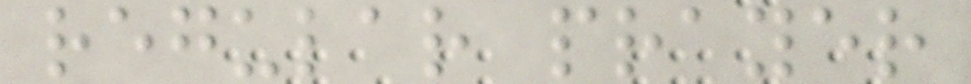regular prayer
